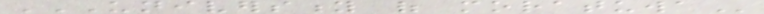UNIVERSITY OF MORATUWA
